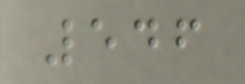546
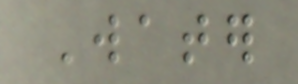Water
